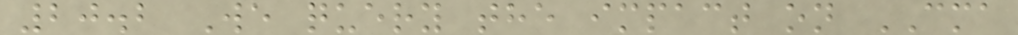20.2 We query the impact on CMA
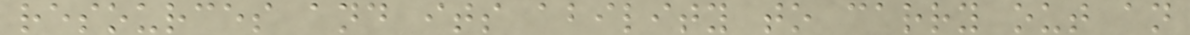resources and its ability to carry out an
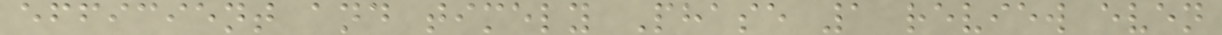efficient and timely Phase 1 review even
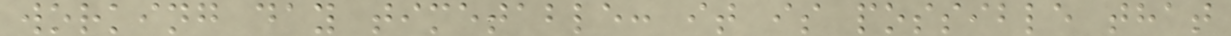working day timetable: it is possible that
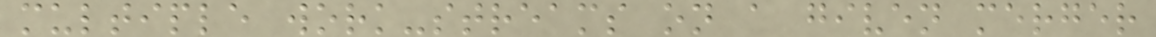multiple work-streams on a given merger
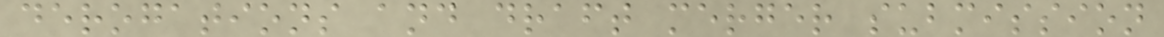derogations and draft merger submission
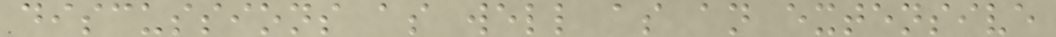discussions as well as an extensive
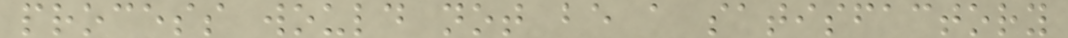process would not be a satisfactory
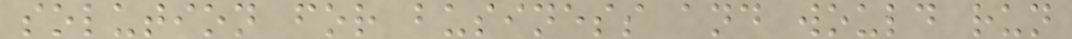solution for business and would run
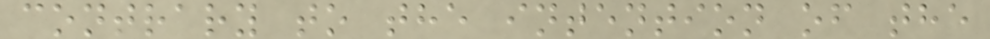contrary to the intention of the
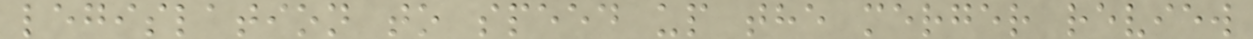legislation to speed up the merger review
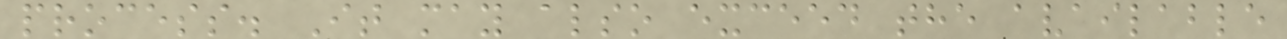process. It may also exceed the available
